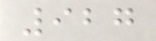927
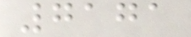7171
